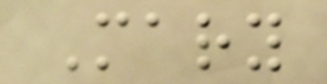Mary
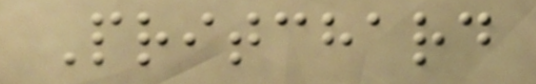Pritchard
